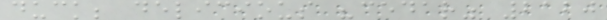duck; delicious "cedar" 2120
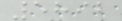5892
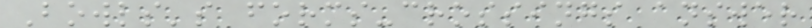Bowls's forms-crossings answer
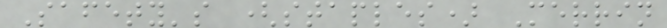Safety's (staples) Merrin
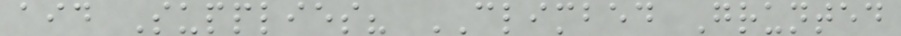aid Supplies? CLIMBED Grunted
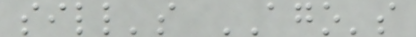sill's AGO's
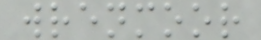wrenmoor
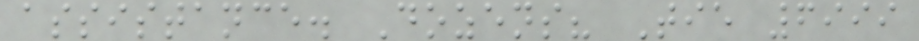assistance. Dozens? Tie 6999
